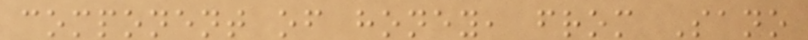component of honey, from Sano
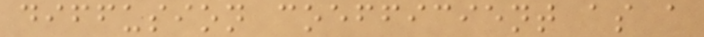diffusion coefficient as a
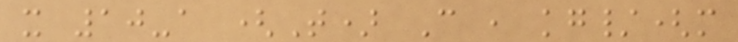x 10-a (T) C , kg/(m
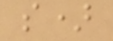s)
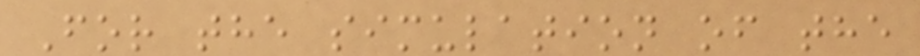For the simulation of the
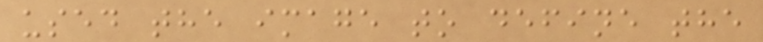used the image to define the
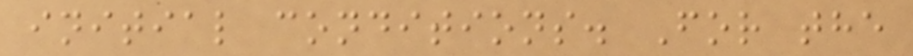initial conditions. For the
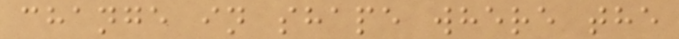change in shape where the
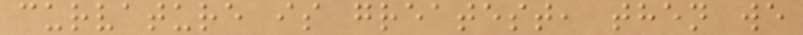curvature is greatest, then we
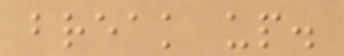break up.
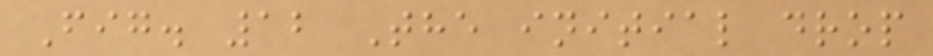Fig. 12 The initial drop
